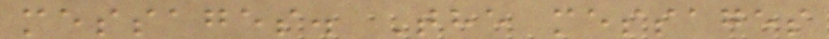messages. The messages
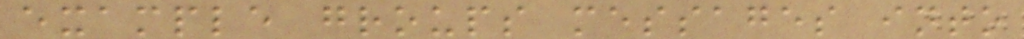example groups messages into
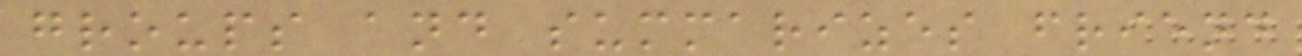groups and summarizes friend
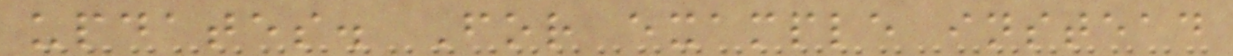updates. For example instead
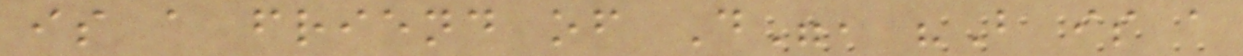is a friend of D", "B is a
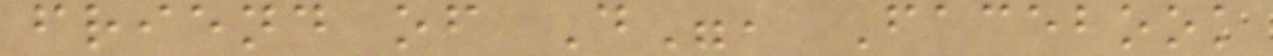friend of D", Facebook
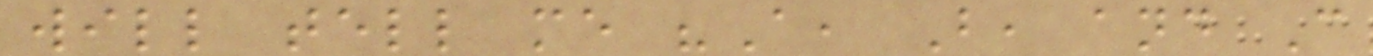will tell me "A, B, and C
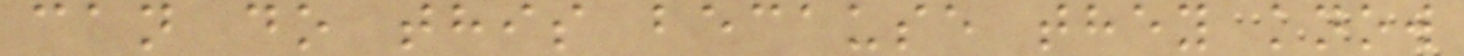can do this because they know
